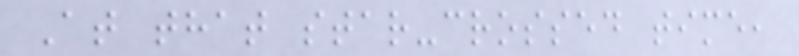At that star-crossed time,
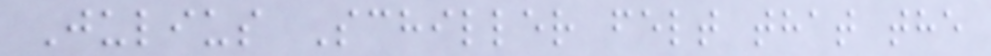Julius Schiller felt that the
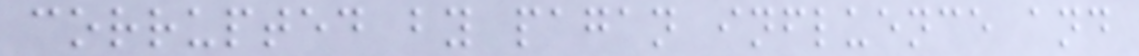corrupted by pagan influence and
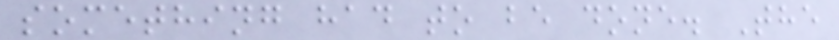something had to be done. The
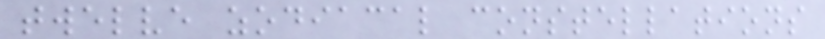twelve zodiacal constellations
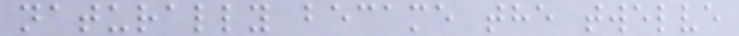naturally became the twelve
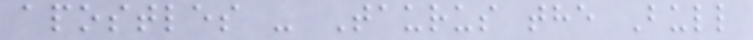apostles - Taurus the Bull
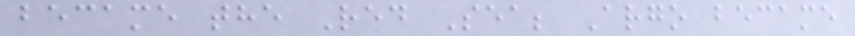became the Red Sea; Argo became
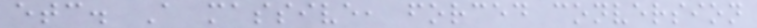etc. A massive, forced conversion
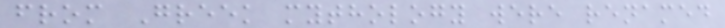from Greek mythology were renamed
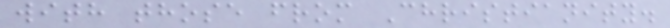with those from Christianity.
